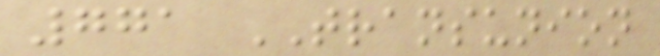771 TRANSUNION
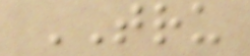TRU
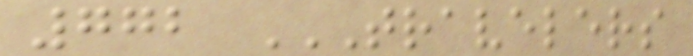772 TRAVELERS
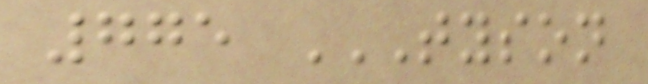775 TYSON
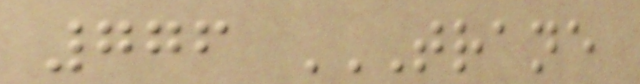776 TRANE
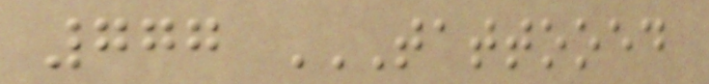777 TATTOOED
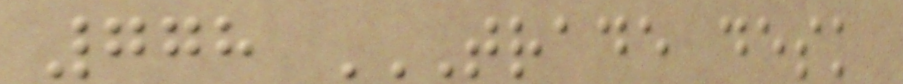778 TRADE DESK
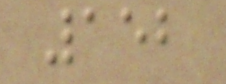152
